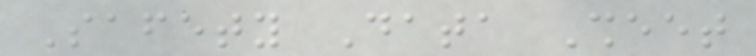Safety Data Sheet
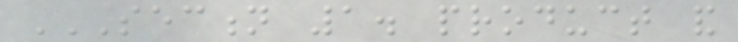SECTION 1. PRODUCT AND
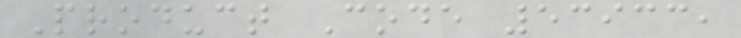Product Code 53933,
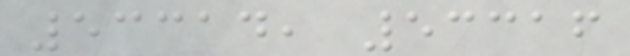53314, 53316
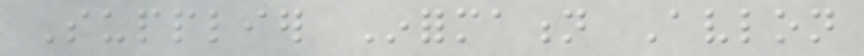Supplier Information Avlon
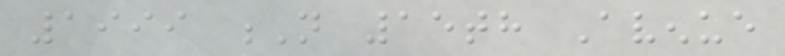1999 N 15th Avenue
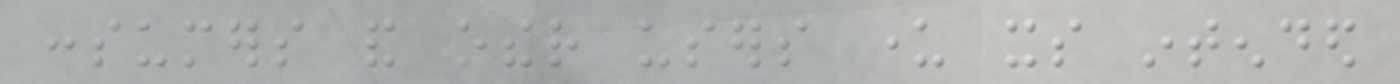consumers and other users under its intended
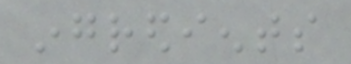ingredients
